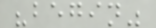"begin"
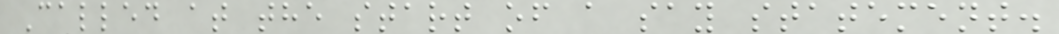Called at the start of a say statement.
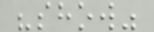"show"
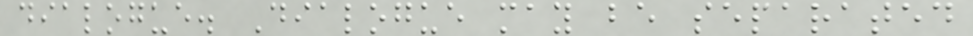dialogue. Dialogue may be separated
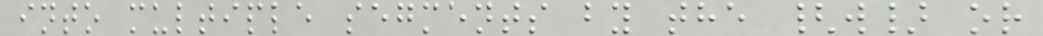into multiple segments by the {w} or
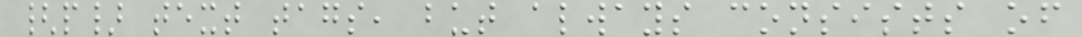{p} text tags, but always consists of
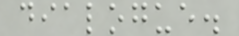dialogue.
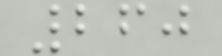260
